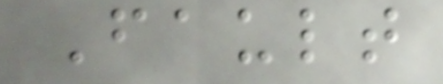Fault
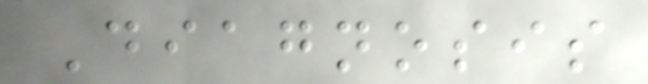Diagnosis
